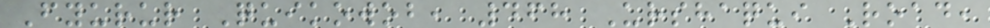Fyurur Quikowob, 468 Urshaqui Road,
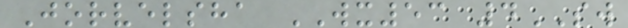Jorvelsha WX53 4SW
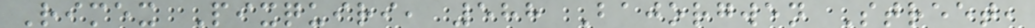Rimex Pixquiri, 588 Bajorgwen Street,
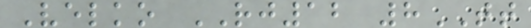Velko RJ12 8TT
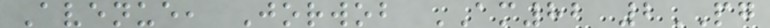Avenue, Jorwob AM82 2PG
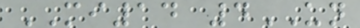MI14 4UN
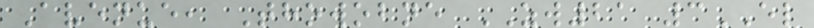Avenue, Thowobne ZW21 3EL
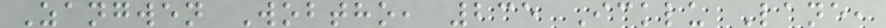Zangwen Wobtho, 235 Icklu Lane,
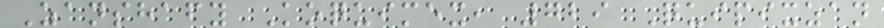Zanshafy Koquimex, 729 Quipixzan
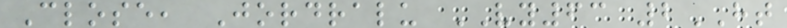Close, Jordralu VY63 2HT
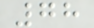78
